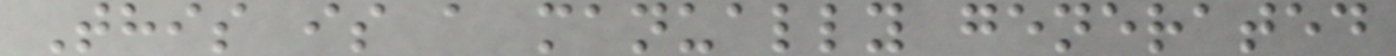This is a manually generated
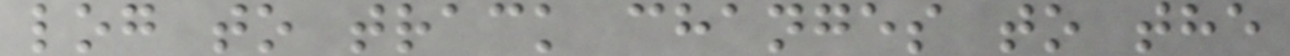log to track changes to the
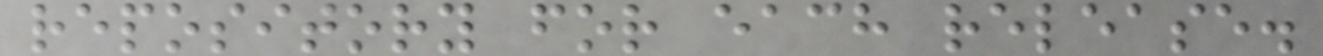repository for each release.
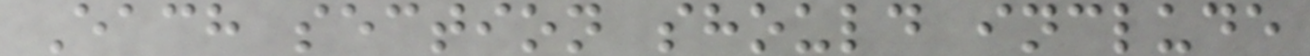Each section should include
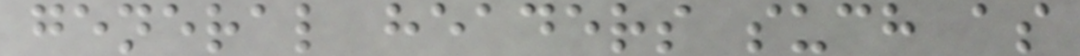general headers such as
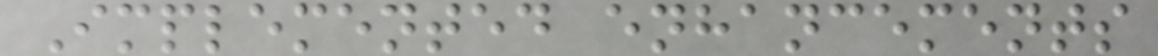Implemented enhancements
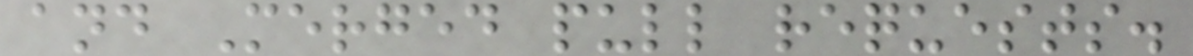and Merged pull requests.
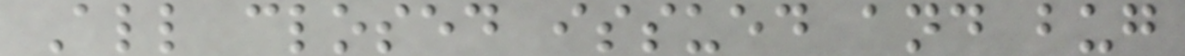All closed issued and bug
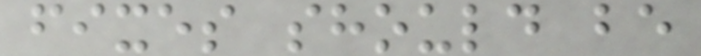fixes should be
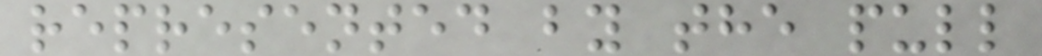represented by the pull
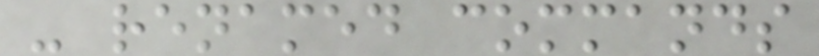- renamed commands
